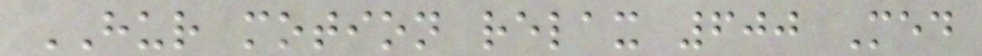HUR motion relax 600 Med
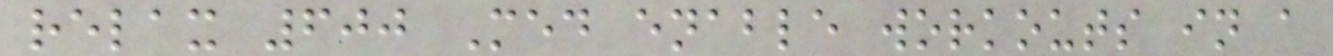relax 600 Med enable workouts in a
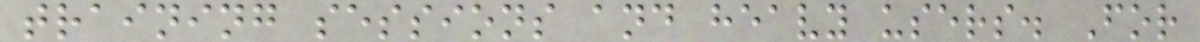training sessions and heavy users. For
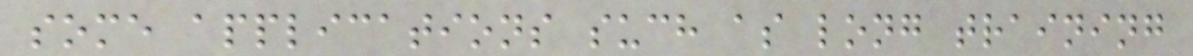some applications such as long training
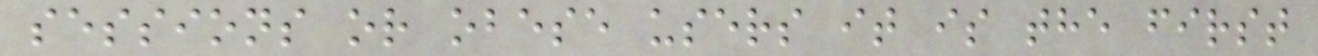sessions or obese users it is the first
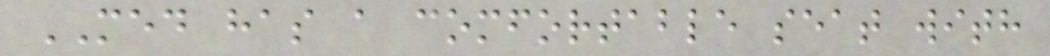MED has a comfortable seat with
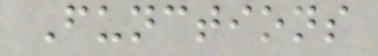Functions
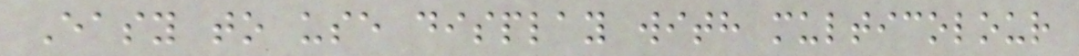Easy to use display with multicolour
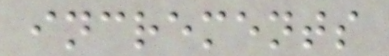increments
